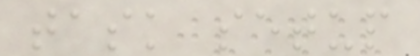task setup
